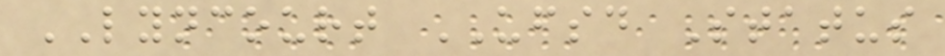LYNCOURT UFSD Status
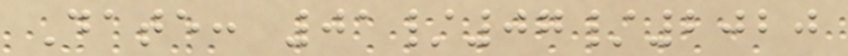Date: 01/07/2020
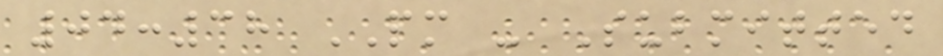04:38 PM - Submitted
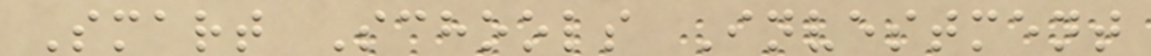Smart Schools Investment
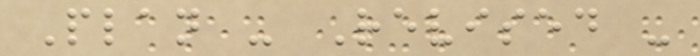Plan - Revised -
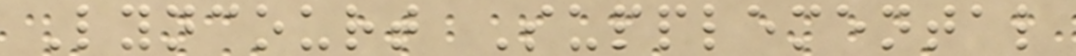Lyncourt Supplemental
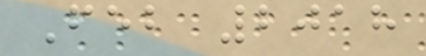Feb 2018
